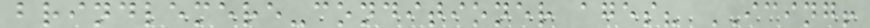brindlemere-conditioner ages? ICING!
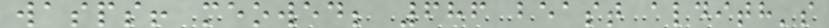wasps! meowed; 686 beast aldith's
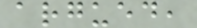argued,
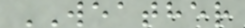WEATHER
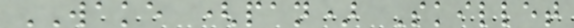WAKE (pan) Skillet
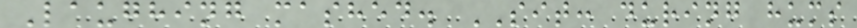Laughing mashed. SIT: during hums
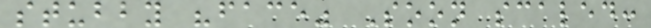stubby "face" Soon scaled:
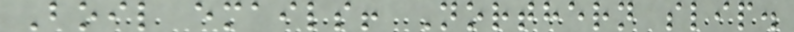Boil emails! Northern slip.
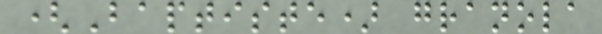(Baptiste) granola
